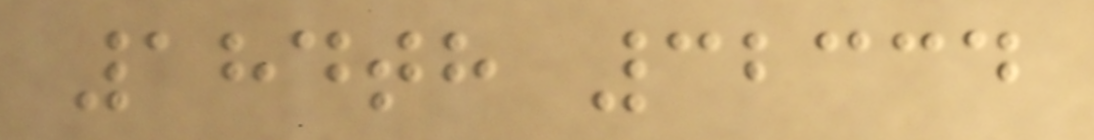184th 32334
